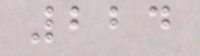224
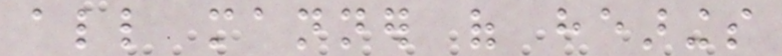all manner of hearings
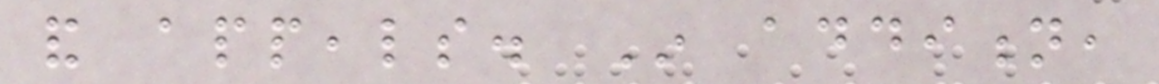and appeals. In addition,
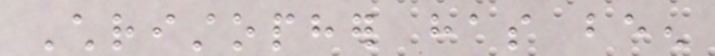Christopher has been
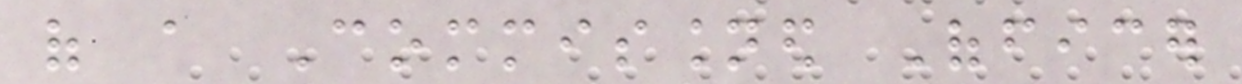of a Commissioned Officer
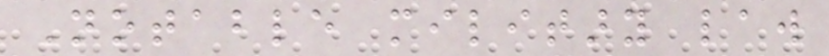Notable military law
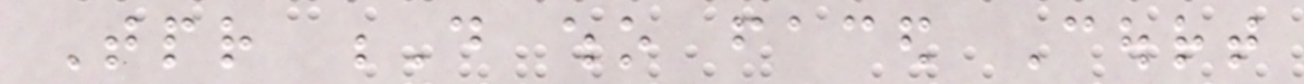Tpr D who faced Court
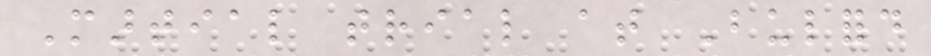Martial trial at Bulford
